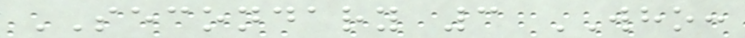SECONDARY 3 WHO:
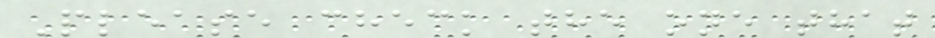Please check the one that
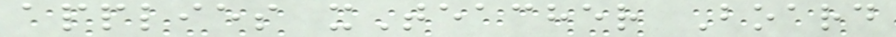applies xTeacher Board
